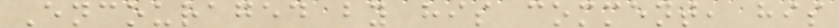Encouraged by his comment, his
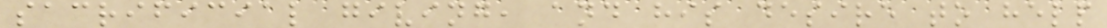sacrificial giving, and his desire to help
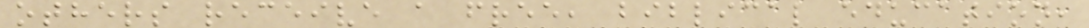others receive a free, biblical education,
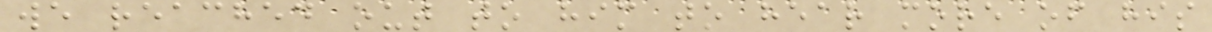we reached out to him to hear more of his
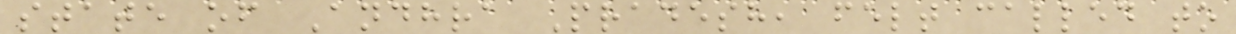state of Andhra Pradesh, felt called to
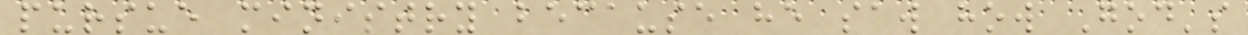pursue ministry because he saw how God's
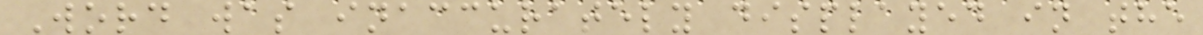Word was inaccurately displayed in the
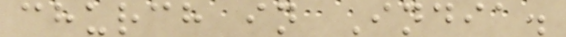church in India.
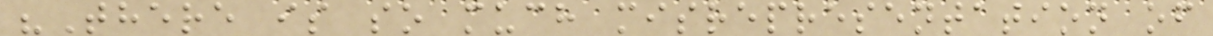"There is so much misrepresentation of
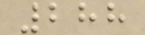288
